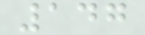147
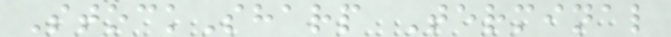StockSharp Terminal
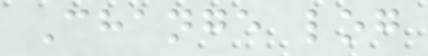Change log
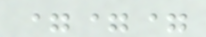===
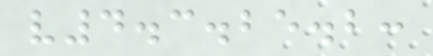v4.3.25.2:
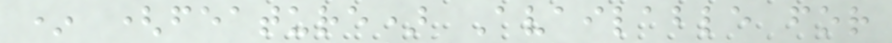* (feature) Available for
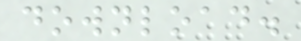download.
